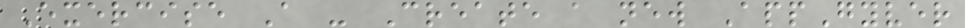Exercise A - Create a new AppGyver
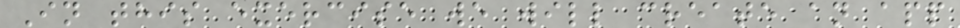In this exercise we will create an app
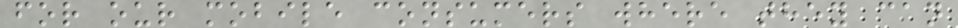for our mobile consumers where they can
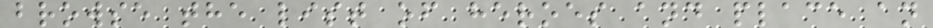browse the list of heroes and place an
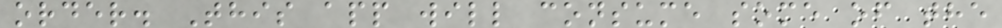order. This app will consume some of the
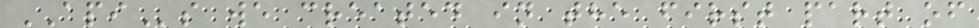APIs we created in the first part of
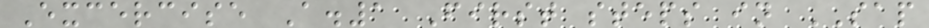Excercise A.1 First steps in SAP
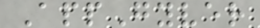AppGyver
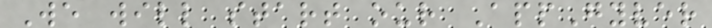We will start our AppGyver
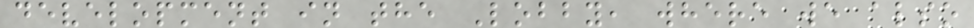development in the Lobby, where we also
